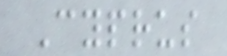Cyprus
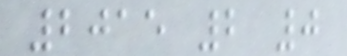2015 2 0
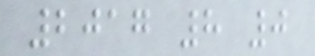2017 8 0
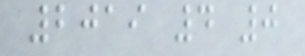2019 4 0
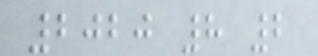2020 8 2
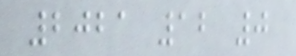2021 12 0
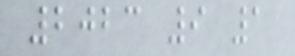2023 9 1
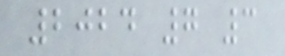2024 7 3
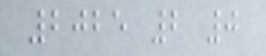2025 2 0
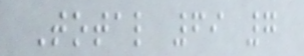Total 69 7
